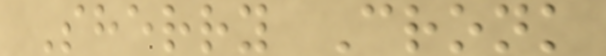Sherry Cronk
